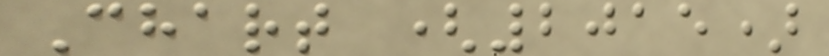Chart (2015)
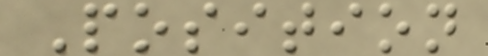Position
